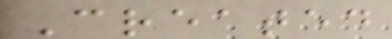Created
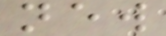new
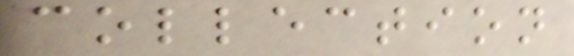collection
